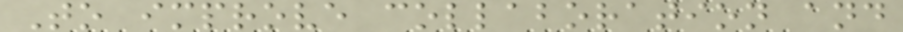To improve collaboration and
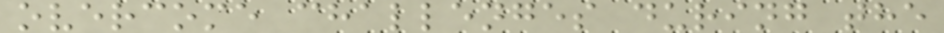overcome challenges during the
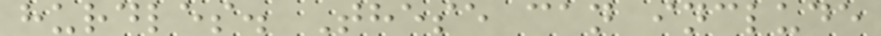hurdles. These can include
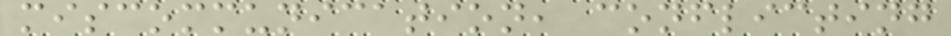miscommunication, conflicting
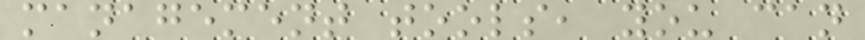management tools, you can
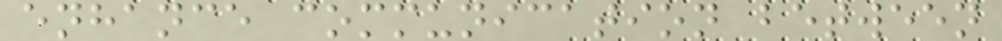enhance communication between
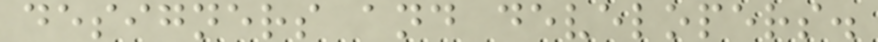designers and developers.
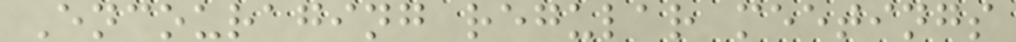Encouraging regular meetings
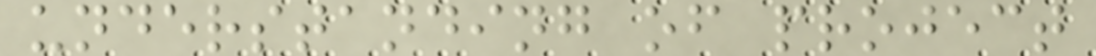understanding of project
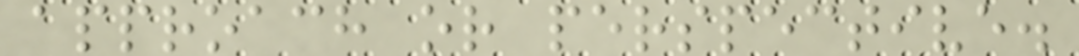approach or perspective.
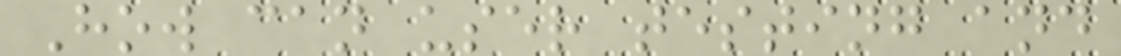How can user testing and
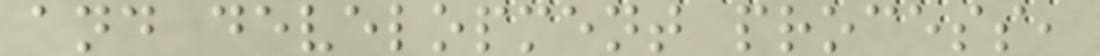and development process,
